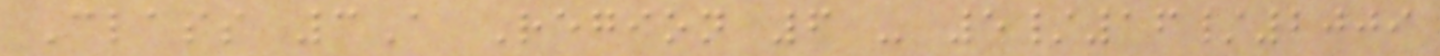Class 3A Region 6 - 5/16/2009
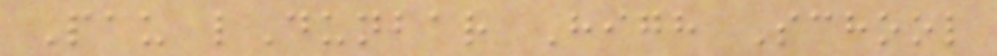Pau lDunbar High School
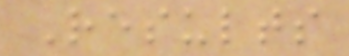Results
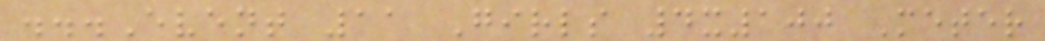...Event 11 Girls 4x100 Meter
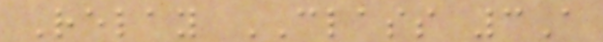Relay CLASS 3A
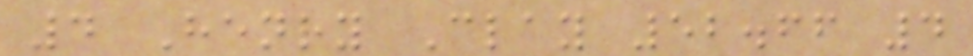4 Henry Clay 52.66 4
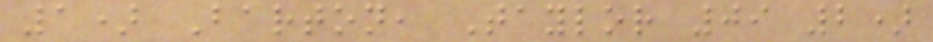1) Barton, Taylor 09 2)
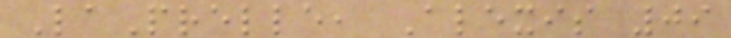LaPrelle, Alexis 09
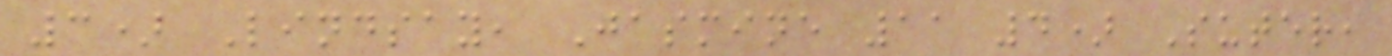3) Lindsay, Jasmine 11 4) Suter,
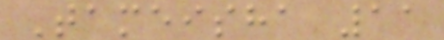Tameisha 11
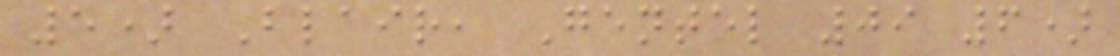5) Blair, Gentel 09 6)
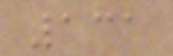131
